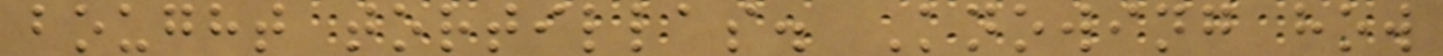bought tortillas. Knowing how
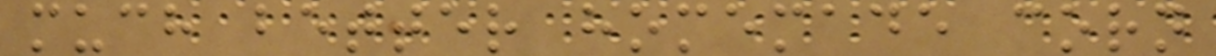much better homemade corn
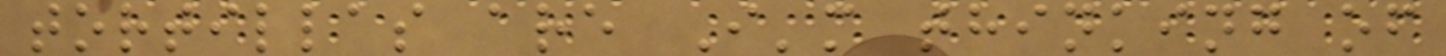tortillas are I'm thinking of
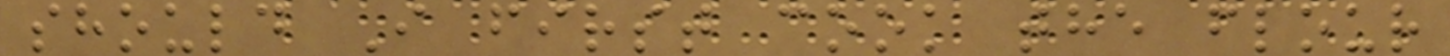should I first cook the flour
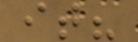it?
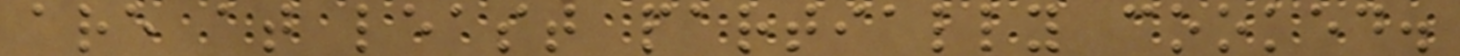are at least partially cooked.
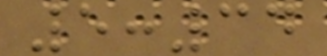5:34
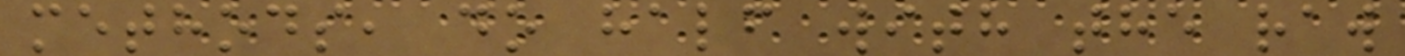methods, do half with the raw
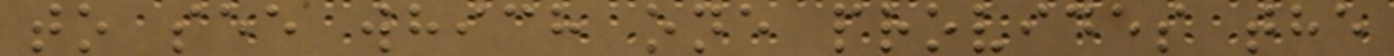to see which one provides the
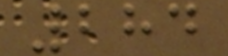284
